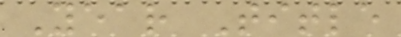Year Title
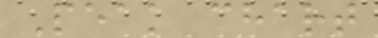Peak chart
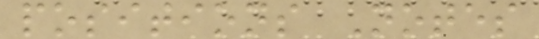positions Notes
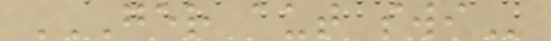GER AUT SWI
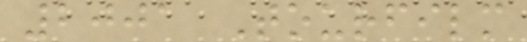2001 Tourfilm
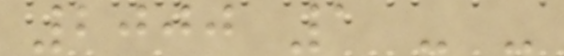2000 1 - -
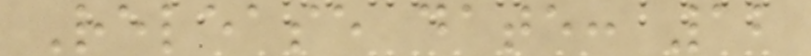Release date: 12
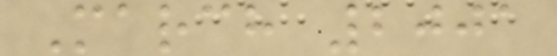March 2001
